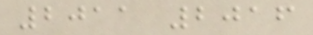2011 2016
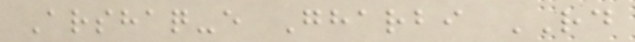Arshaq-e Gharbi RD
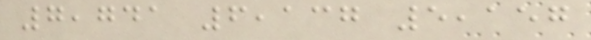7,741 6,137 5,157
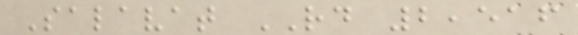Salavat RD 2,516
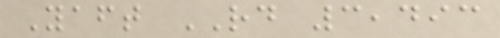Yaft RD 3,493
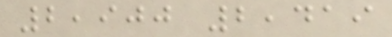2,900 2,419
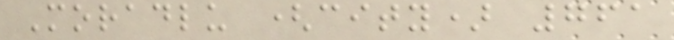Moradlu (city) 761
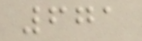671
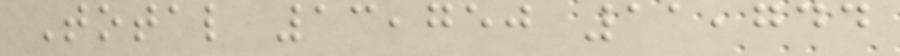Total 13,750 11,744
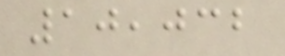10,032
